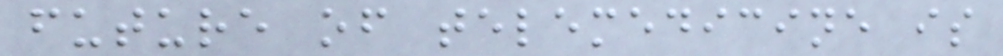future of telemedicine is
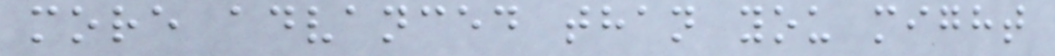more advanced than you might
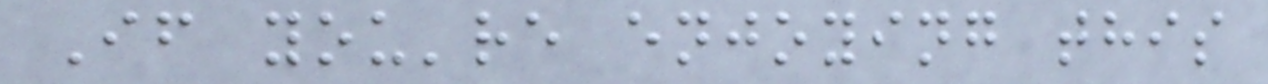If you're enjoying this
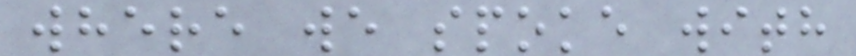where we spoke with
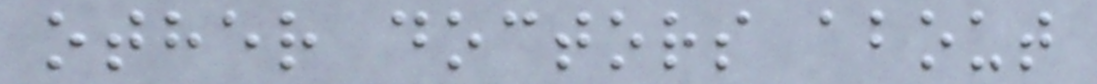other doctors about
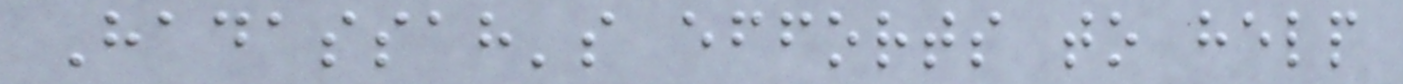Hadassah's efforts to help
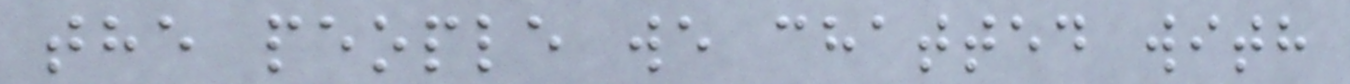the people we chatted with
